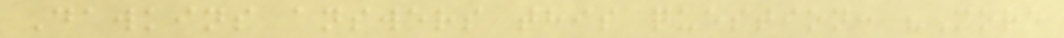Dawkins answers this question: "More
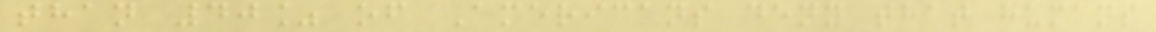than 40% of Americans deny that humans
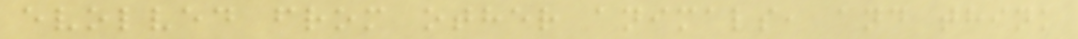evolved from other animals, and think
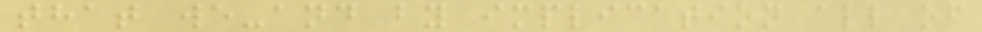that we-and by implication all of
